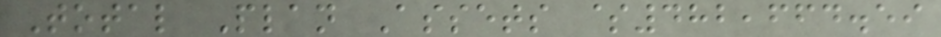Total Plan Assets $482,664.59
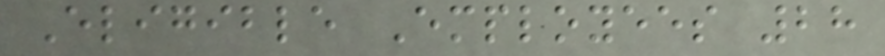Eligible Employees 28
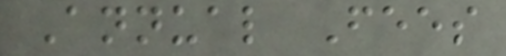Annual Fees
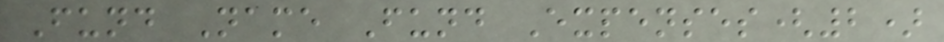Fund Name Fund Expenses(2)
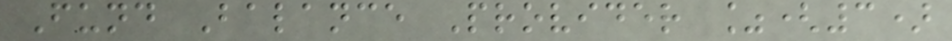Fund Balance Provider %(3)
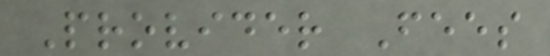Provider Fees
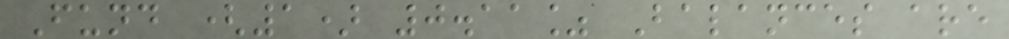Fund (1) 0.11% Balances are
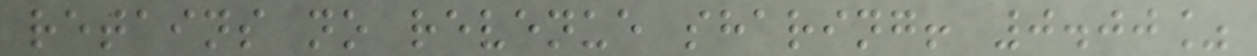retains no revenue sharing! 0.00%
